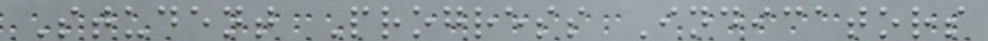Student Progress Indicators
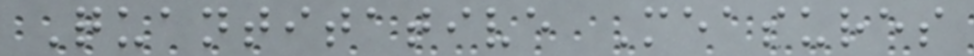Quantitative Measures
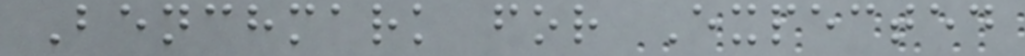Benchmark for Expected
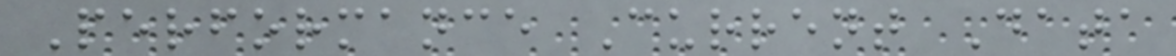Performance Current Data
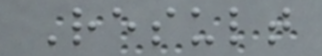Result
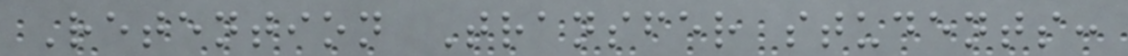Retention Transfer students:
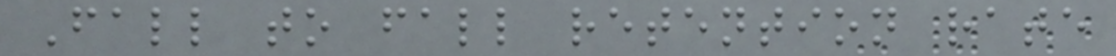Fall to fall retention rate
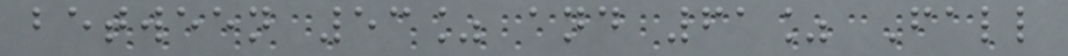between 53% and 61% Fall
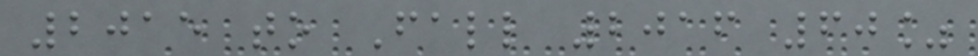2015 to Fall 2016 60%
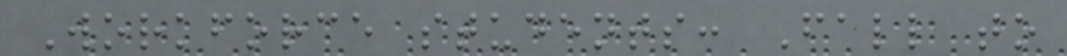Workforce students: Fall to
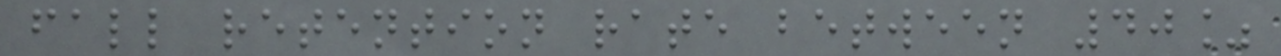fall retention rate between 40%
